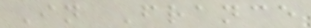In France
